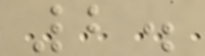2.
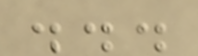...
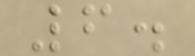6.
